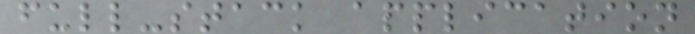full-stack application
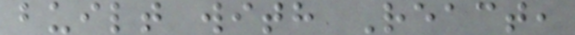built with React,
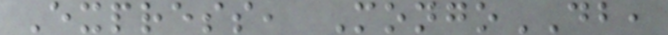Express, MongoDB,
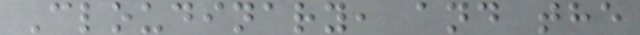Cloudinary, and the
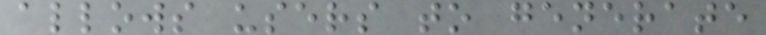allows users to generate
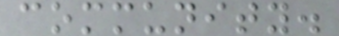community.
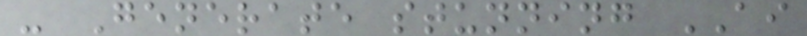- Generate stunning AI
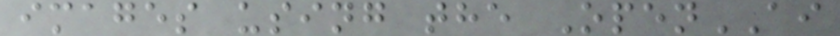images using the OpenAI
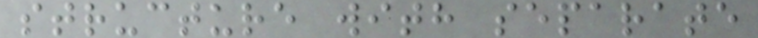structure with separate
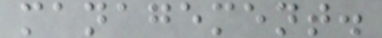management.
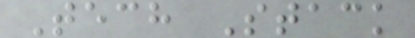Tech Stack
